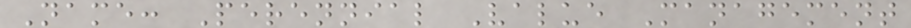Name: Perennial Value Management
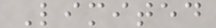Limited
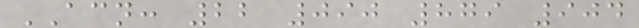ACN: 22 090 879 904
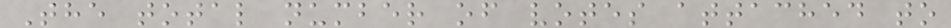The total number of votes attached to
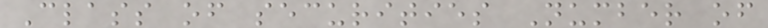Class of securities Number of
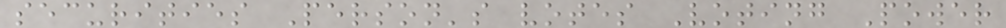securities Person's votes Voting Power
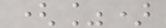(%)
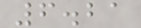6.21
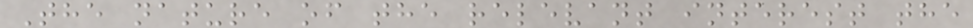The nature of the relevant interest the
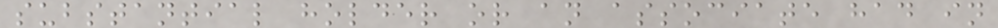substantial holder or an associate had in
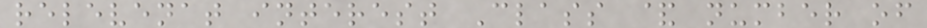relevenat interest Class & number of
